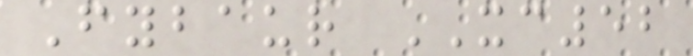Fybaur XC52
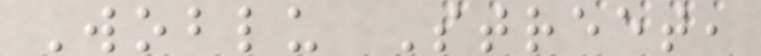Woblu Street,
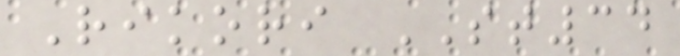Rikori ST34
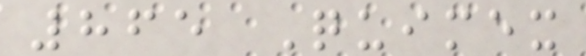865 Quimex
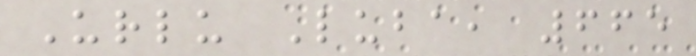Urlu Luba, 665
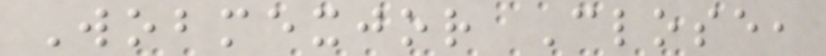Wobmexjor Close,
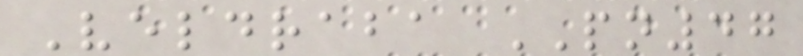Veldraba PN47
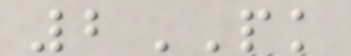2PK
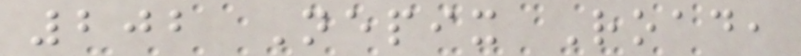202 Nepix Road,
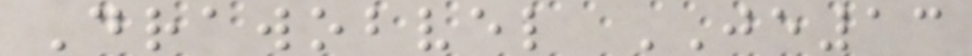Drawobvel JE13
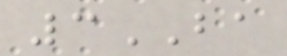3BA
